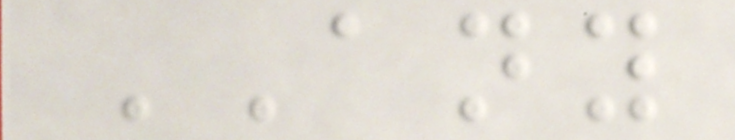ANY
